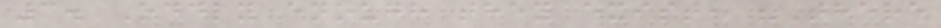3. Oddly enough they exist, "There
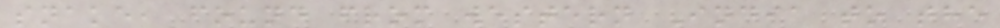snake, found from western India to the
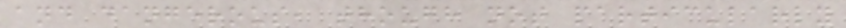and dangerous, though not particularly
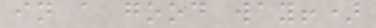in a good way!)
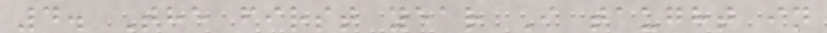4. The first year I taught in
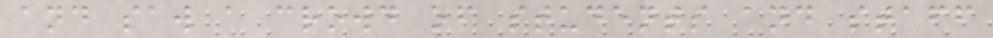and saw a crowd of students and staff
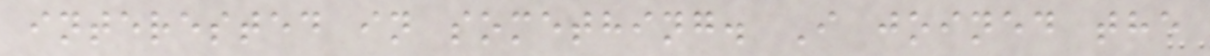interested in something. I joined the
